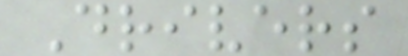Drivers
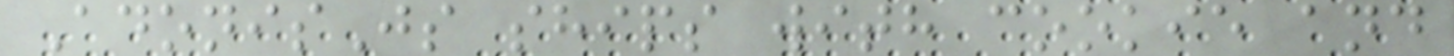AdonisJs ships with cookie and
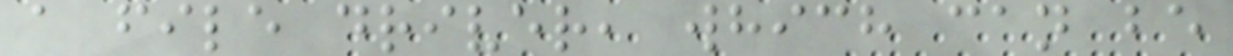a file driver, which can be
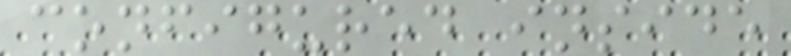configured inside
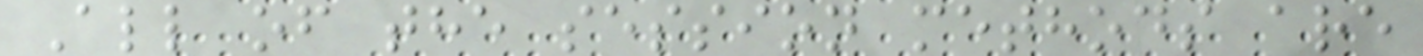All of the session methods are
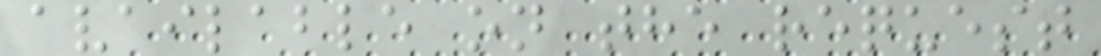available on the request
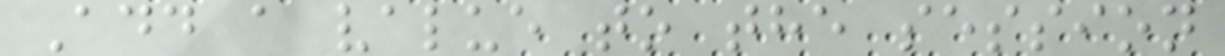Add a value to the session
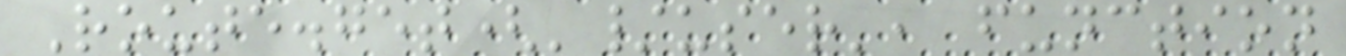Route.get('/user', function
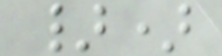})
